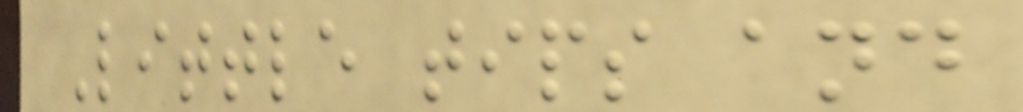Little tips and
